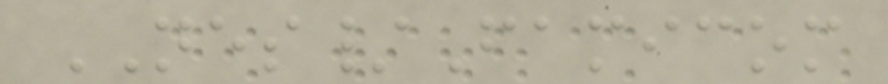NES/Famicom
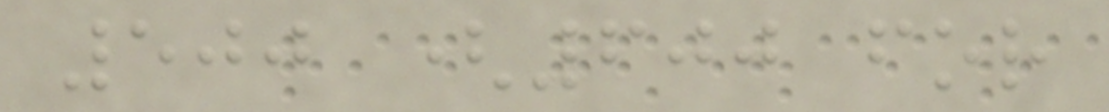500 (600 for
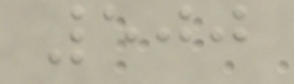500
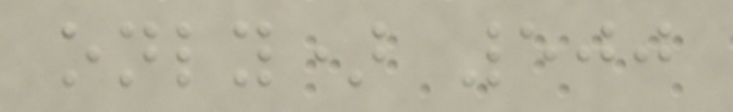only) 500
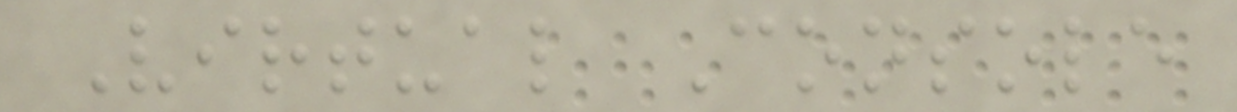Virtual Console
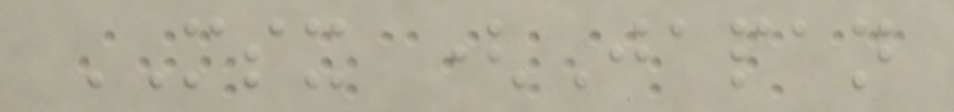MSX (Japan
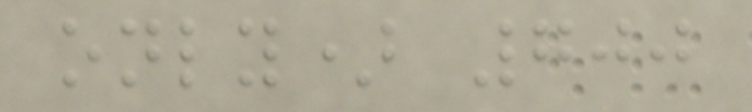only) 700
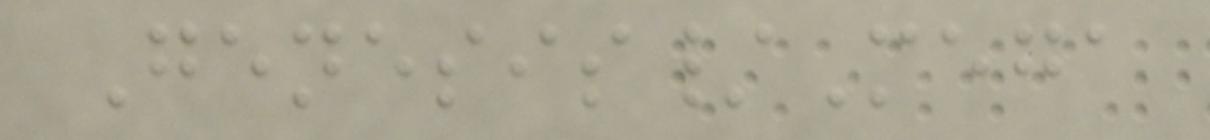Genesis/Mega
